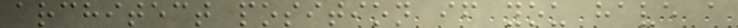architect position if you have a
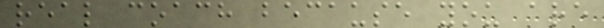real coach because you are
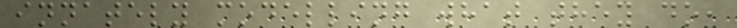innately modelling what they do,
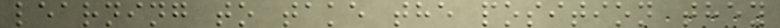learning to take the position they
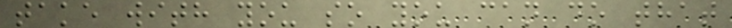take with you so you can do that
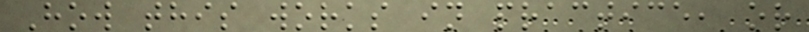How this works in practice, or
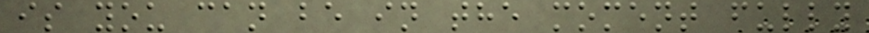is you can be in the moment fully
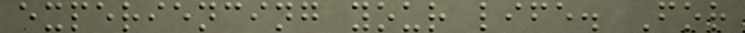experiencing your life. For
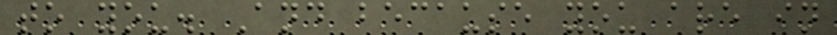to you. And because you are in
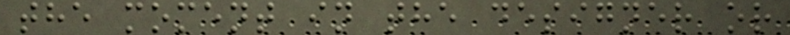the moment in the designer or
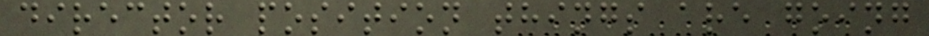director position things are going
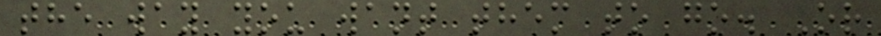the way you want them to go. Or
